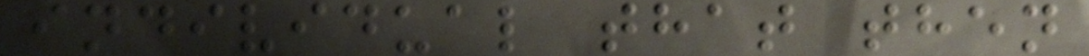individual that then
